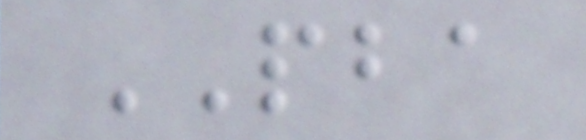PBA
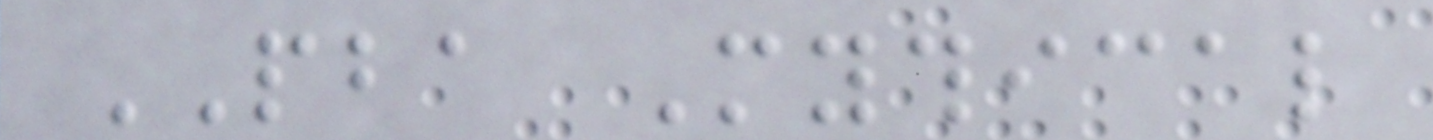PBA Mythical
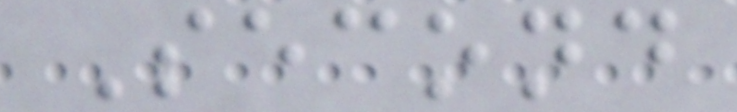Second
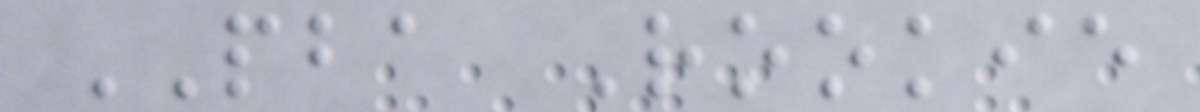PBA Rookie
